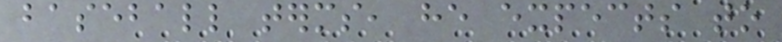baseball terms, he expects to
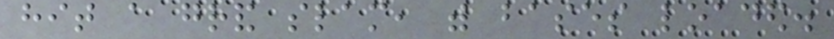hit a grand slam, with bases loaded.
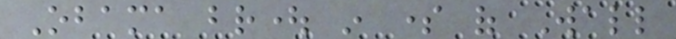Obama brought in some of Wall
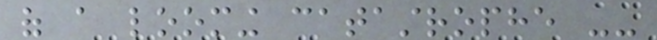of a looming catastrophe --
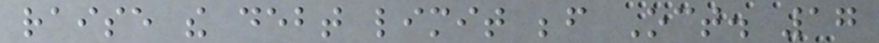raise the debt limit before Oct. 17
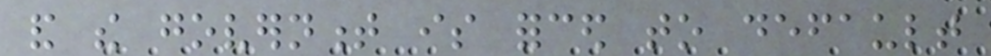and the government is forced to default
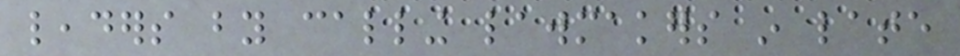leaders by calling lawmakers in late
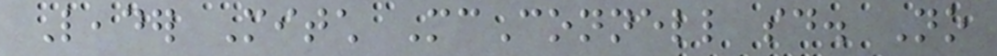Leader Mitch McConnell said. No
